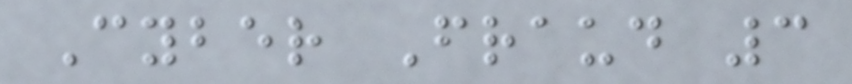Cyber Fraud 3
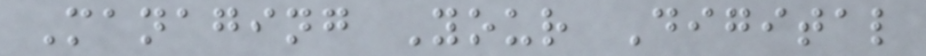Managing Your Digital
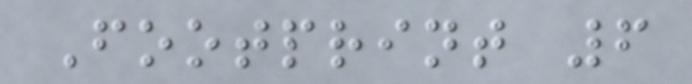Footprint 6
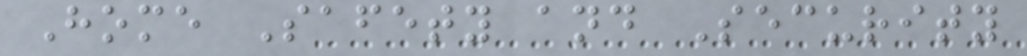Home Safety and Security
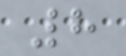8
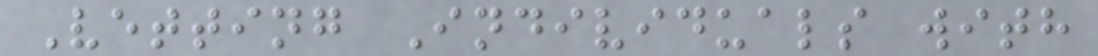Vetting Individuals with
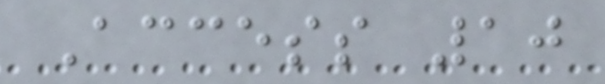Access 10
